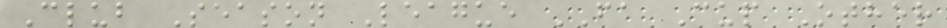Club Season League FA Cup Other
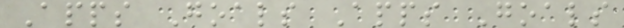Apps Goals Apps Goals
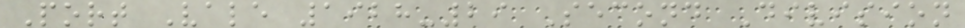Port Vale 1928-29 Second Division
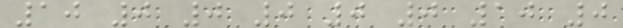10 0 0 0 0 0 10 0
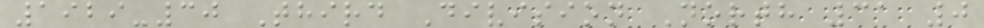1929-30 Third Division North 31 0
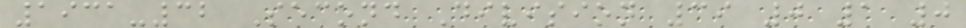1931-32 Second Division 39 0 1 0
